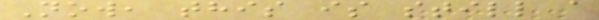Now, this is still a
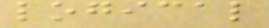logical
